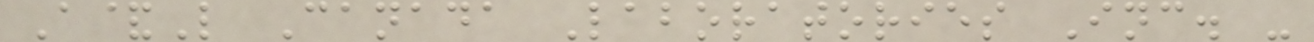A&L Canada Laboratories Inc. -
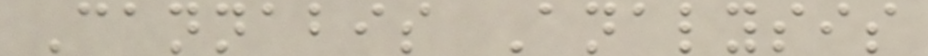Cannabis Analysis
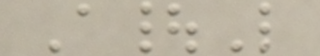A|L
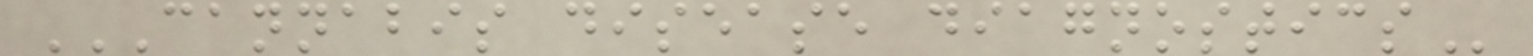CANNABIS DISEASE DIAGNOSTICS
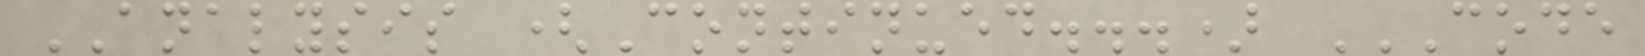ANALYSIS (Continued...) CODE
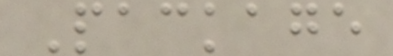Package
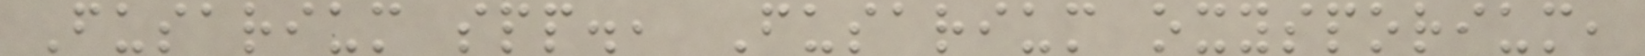Fusarium spp., Fusarium oxysporium,
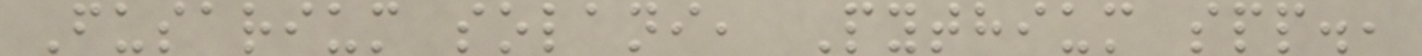Fusarium solani, Pythium spp.,
